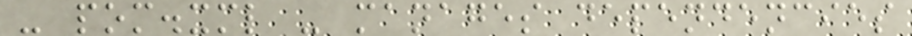- pom.xml - manages dependencies
